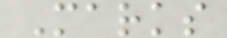Marks
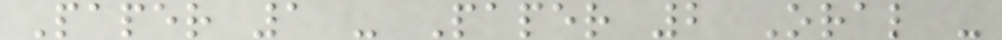Paper 1 - Paper 2 Oral -
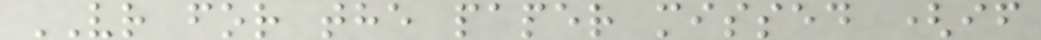VR for the paper missed (if
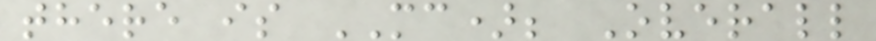there is MC); Overall
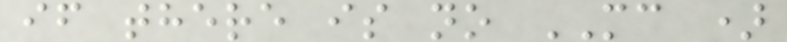if there is no MC )
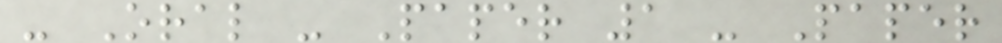- Oral - Paper 1 - Paper
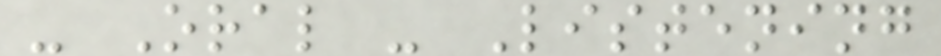- Oral - Listening
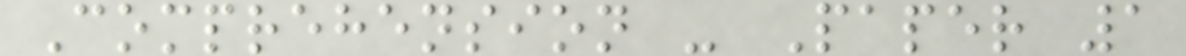Comprehension - Paper 1
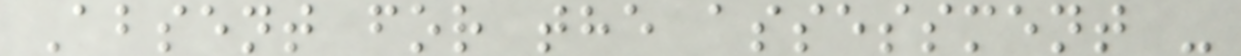Absent for the assessment -
